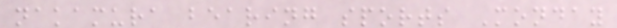nakamura bearing sports Monday
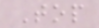Top
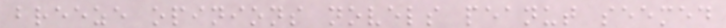breeze opinions novels peanut seemed
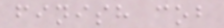finish cob
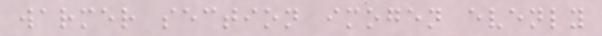warmer section imogen evenly
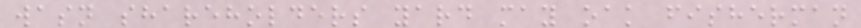wasn shareholders yard may oak fisherman
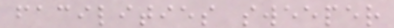facilities sweeper
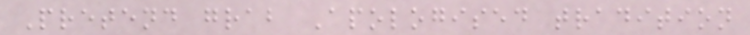Pretend grab Apologised tradition
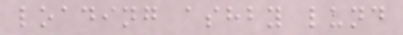loading ashby lund
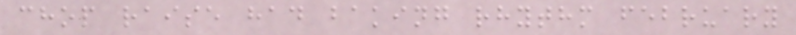chop raise had baking rhythm february
